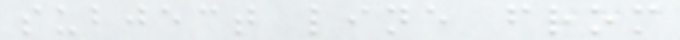subject line from
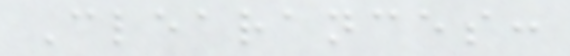Clearances:
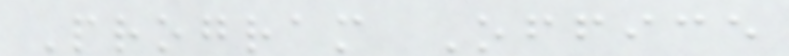Program Office
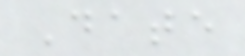Date
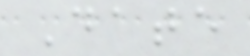Date
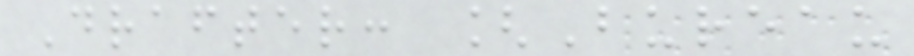Drafter: [Bureau
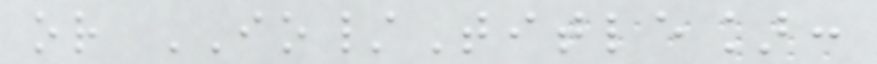or IO/Title]:
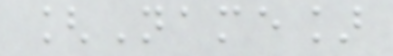[Name]
